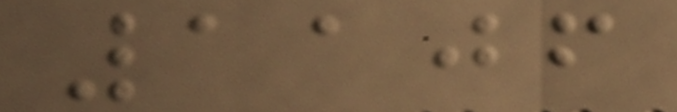1106
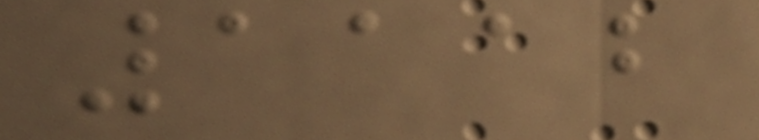1112
